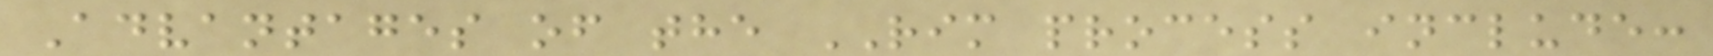Advantages of the RIM process include:
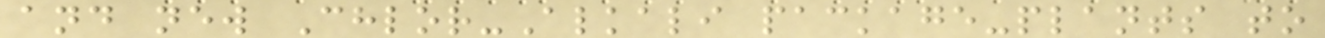and new Chlor-Alkali package-plants to
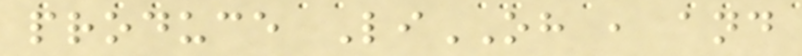produce LiOH , and
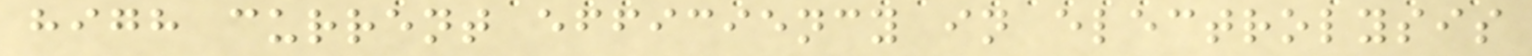high current efficiency in electrolysis
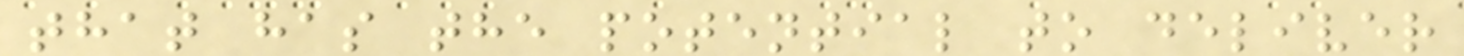that has the potential to deliver
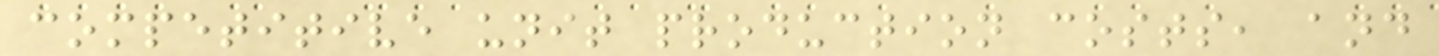competitive unit production costs, and
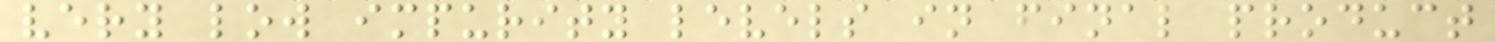very low impurity levels in final product
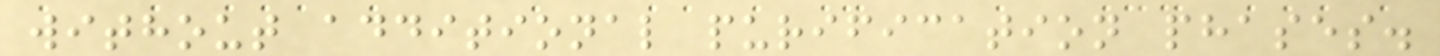without additional purification phases.
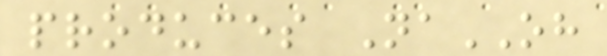produces NaOH
